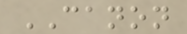CANON
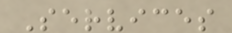Services
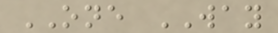ONE WAY
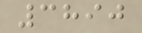3890
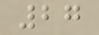27
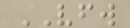VFW
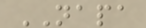NAPA
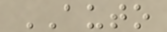AUTO
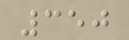350
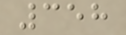358
